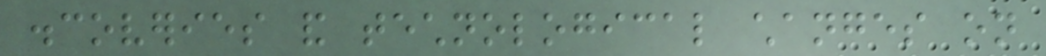discoveries and technological changes on
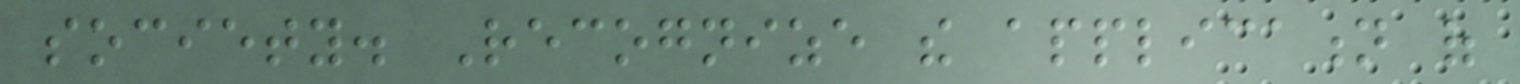society. Recognize the application of
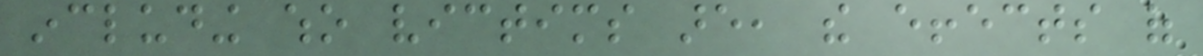including who victims are, the effects of
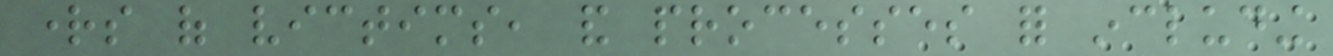rights of victims, and processes for including
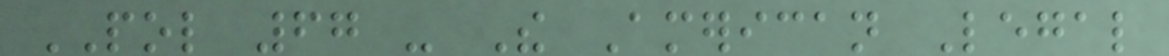POL 67 - The American Legal
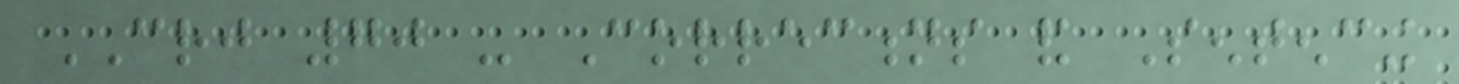CRJ 70 - Corrections and Sentencing
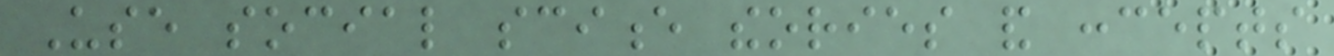Use social science theories and concepts
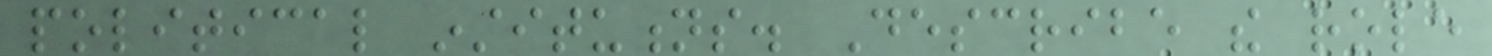political institutions. Describe the role
